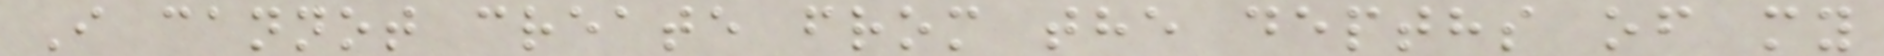I cannot create from the depths of my
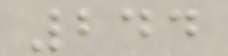244
